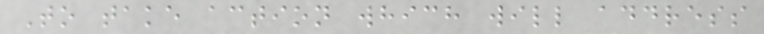To take action which will address
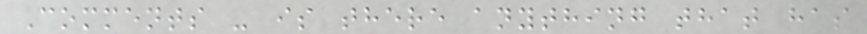Comments - is there anything that has
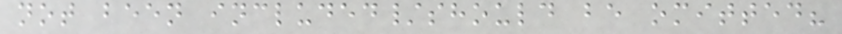not been included/should be omitted?
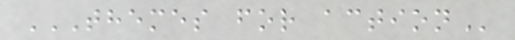THEMES FOR ACTION
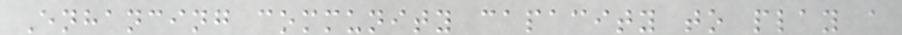Enhancing community capacity to play a
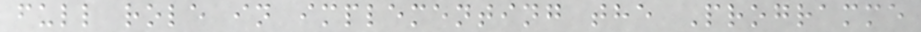full role in implementing the Programme
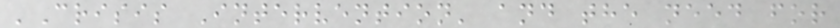'Crisis Intervention' and the need for
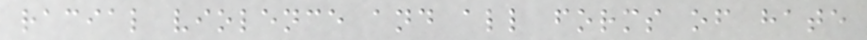racial violence and all forms of hate
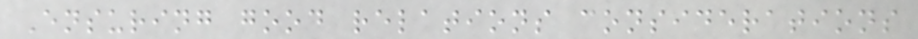Ensuring good relations considerations
